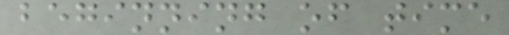beginning of time
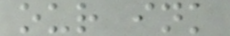our ink
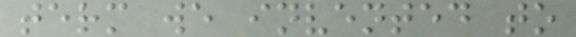term we invented to
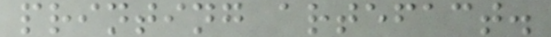printing artefact.
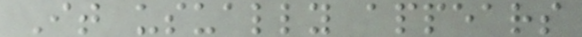It usually appears
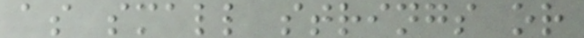as small strings or
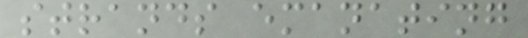strands emanating
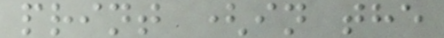print (in the
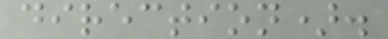direction).
